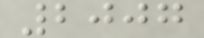2007
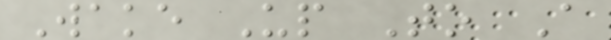Wake Up To A
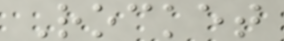Rocket
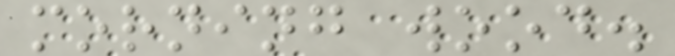morning wood.
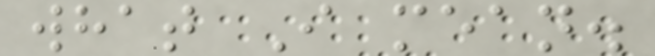what I mean.
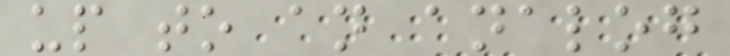up to an analog
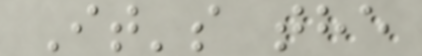It's the
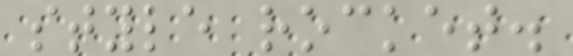style rocket.
